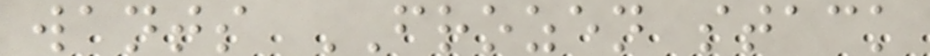wants FROZEN stack
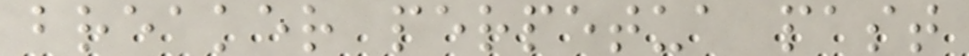breaker perpetua past
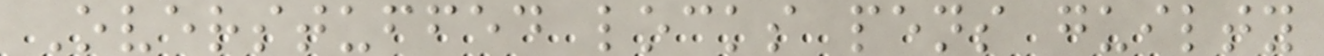Overstuffed locks pens guilty
